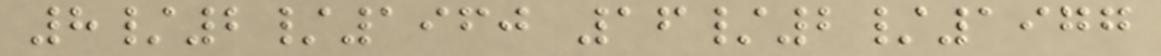8/2/1960 16/2/1977
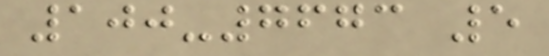100-7673 5
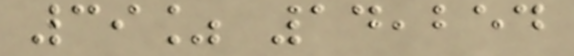39% 14,254
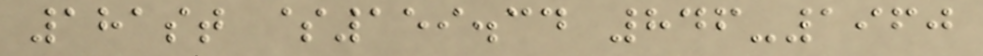181st $159.34 846-1960
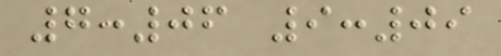7:06 9:09
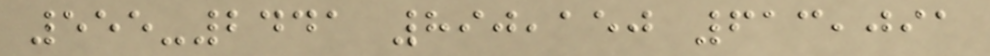555-2441 890,150 613,091
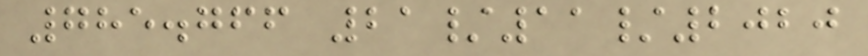785.766 21/11/2020
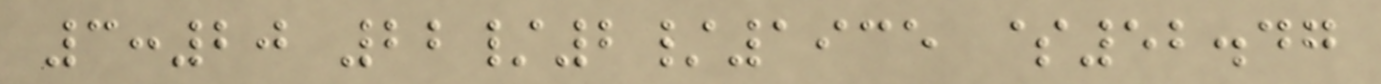3:20 22/2/1935 $52.47
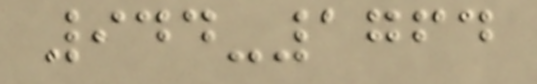944-1764
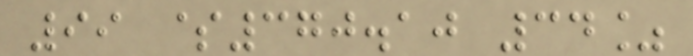99 $370.10 34%
